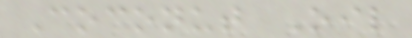Coconut Oil
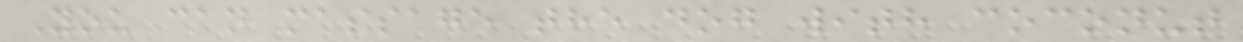You can massage the dog with coconut
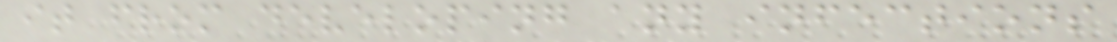it from developing any infections
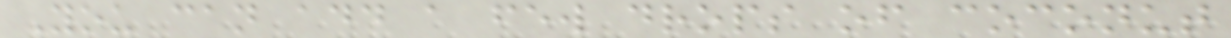You can add a few drops of coconut
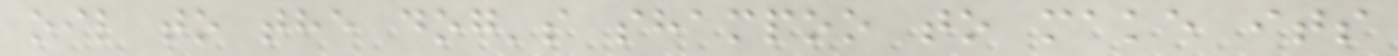oil to the dog's shampoo to make its
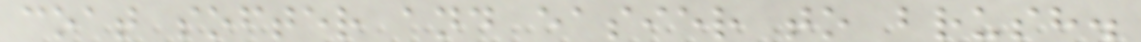coat softer and easier to brush.
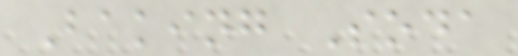Baking Soda
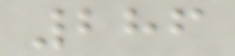286
